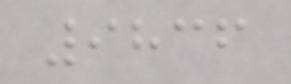9836
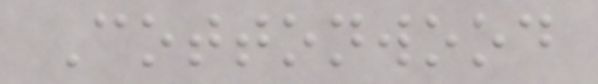Cottonwood
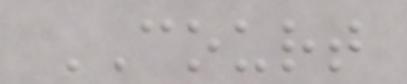COURT
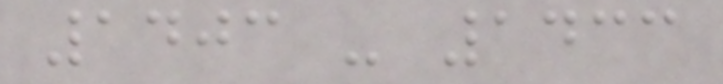1403 - 1433
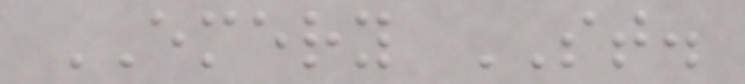EMERY ST.
